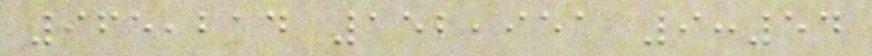965,214 152,951 9:54
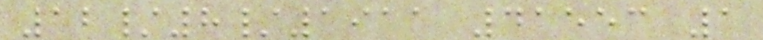12/8/1911 41553 1
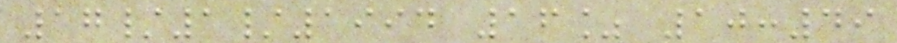17/1/1994 16% 10:49
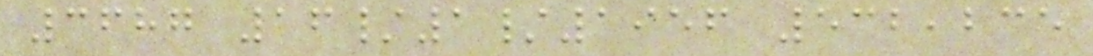3687 16/1/1956 532,235
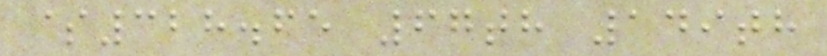$328.65 67th 149th
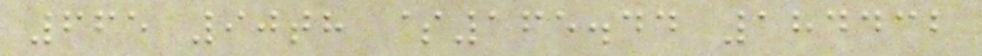665 90th $165.44 184432
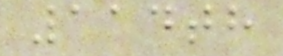114th
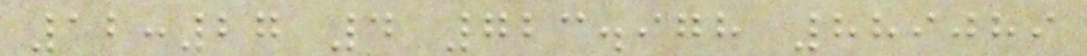12:27 4 723.978 889089
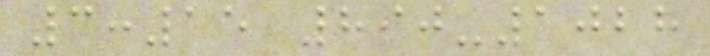3:15 890-1028
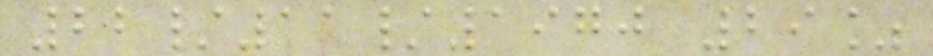22/11/1970 29%
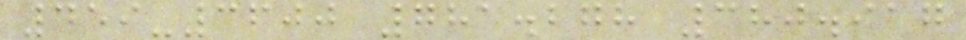459-3600 781.278 380.917
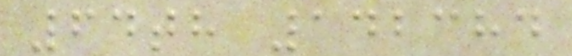64th 142384
